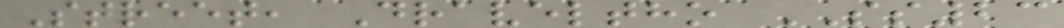Street, Draveltho SS23
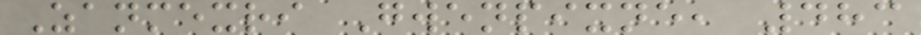Zanmexri Gwenpixne, 483
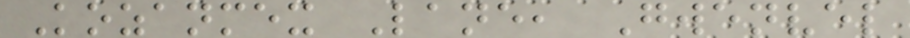Kozanmex Lane, Gwenvel
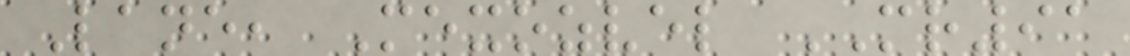Lane, Mexozvel MR91
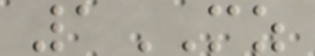1MZ
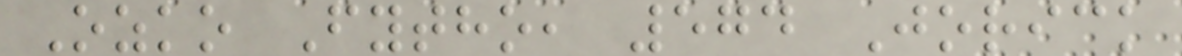Ozko Fytho, 574 Jorick
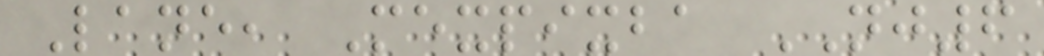Lane, Mexpixba NJ6
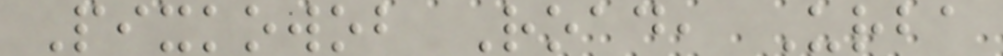Pixkowob Road, Urba
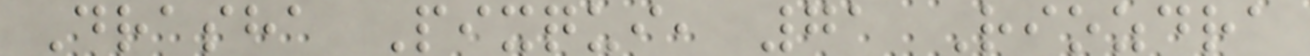Drasha Pixqui, 71 Riozdra
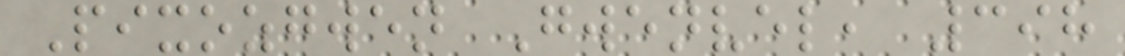Pixozgwen Gwenvel, 398
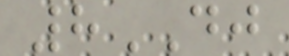8DJ
